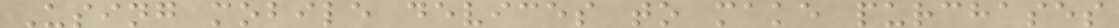Using mobile devices to make purchases
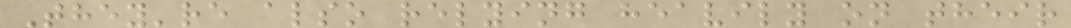They're also relying heavily on their
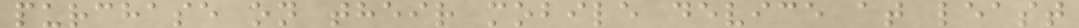purchase on their mobile device at least
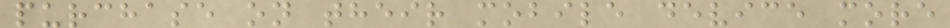purchase on their mobile device more
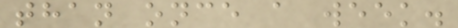than once a week.
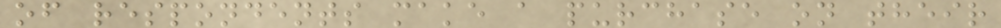of respondents make a purchase on their
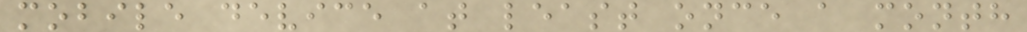mobile device at least once a month
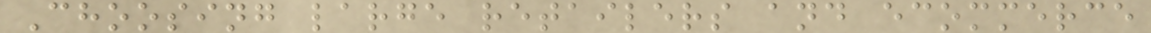Choosing large retailers and ecommerce
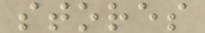stores
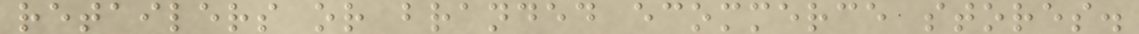retailers or branded ecommerce stores.
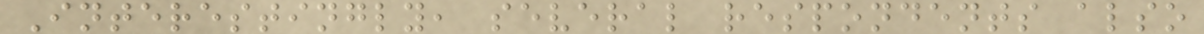Interestingly, several respondents also
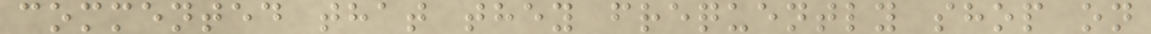commented that they frequently shop on
